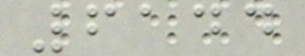6144
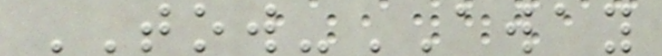TOW-AWAY
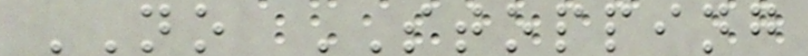NO STOPPING
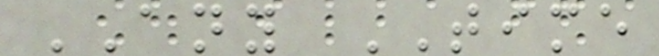ANY TIME
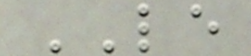LE
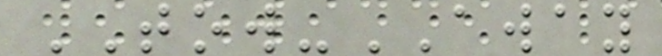TOW-AWAY
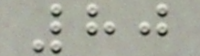80
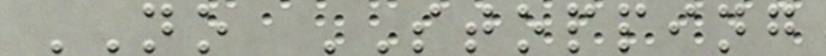NO STOPPING
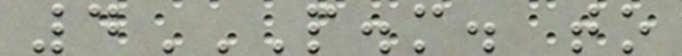4P.M. TO
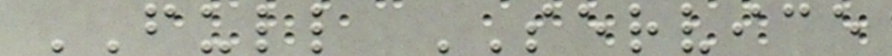FULL SERVICE
